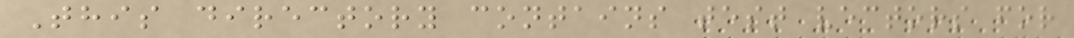This directory contains test vectors for
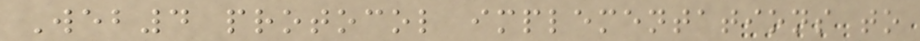Web4 protocol implementations to
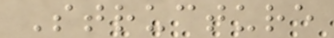Structure
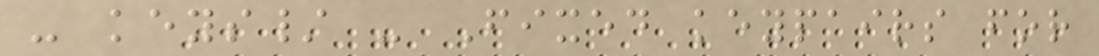- keys/ - Fixed keypairs for
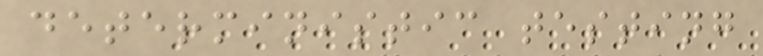deterministic testing
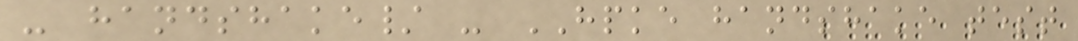- handshake/ - HPKE handshake test
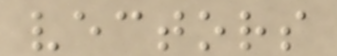vectors
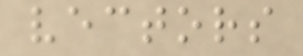vectors
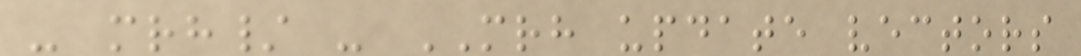- mrh/ - MRH update vectors
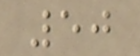50
